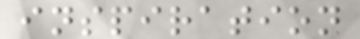inspiration
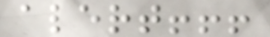alert!!!
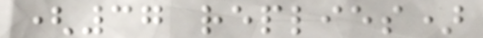(37 replies)
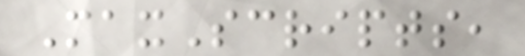MaxScripts,
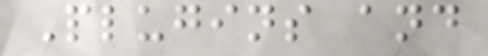Plugins and
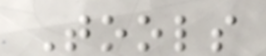Tools
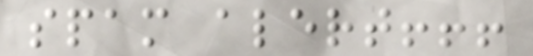spam alert!!!
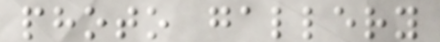photo gallery
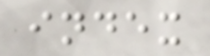index
